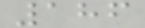186
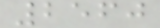2560
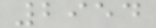2954
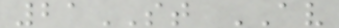21ST AV
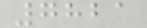7821
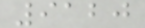9120
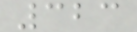323
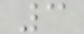3
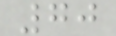70
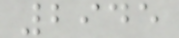2945
